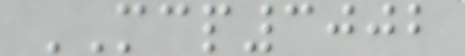MCP3002
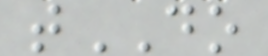tDO
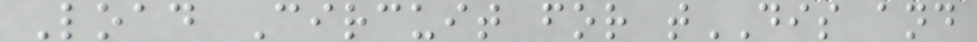Load Circuit for tDIS and
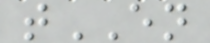tEN
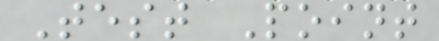Test Point
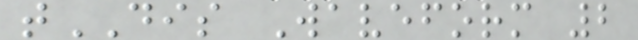tDIS Waveform 2
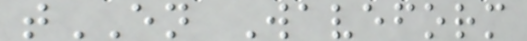tEN Waveform
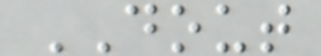DOUT
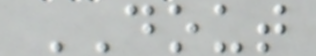DOUT
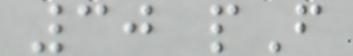30 pF
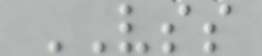VSS
